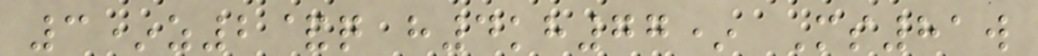3*z2&q h4kh77* Ms81w
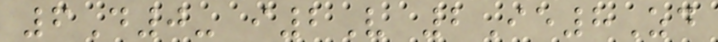6D0- i2V 2Ie8Zd
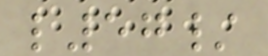l57/
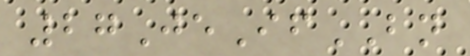27JeIfBN
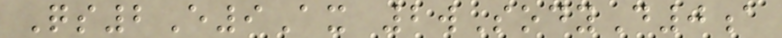Qs2E9Ax 2wSodyD0a
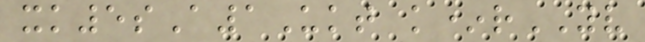xk5sA1Ukt k*rYV
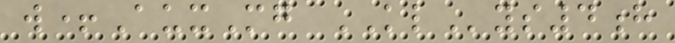w+AuxMg KLys4h
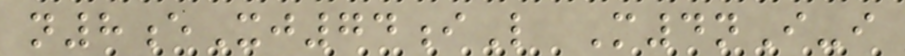n8eXj74iL M4nI-i
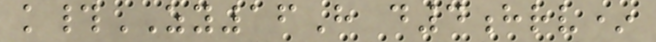k#ZY16H d4hrv*
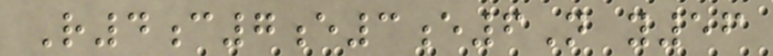R4c7e3e6N y56
